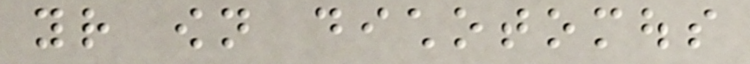your own dichotomous
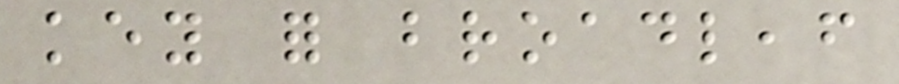key for broadleaf
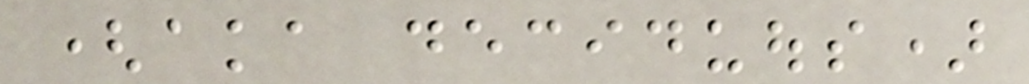(aka deciduous)
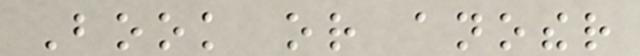Book or another
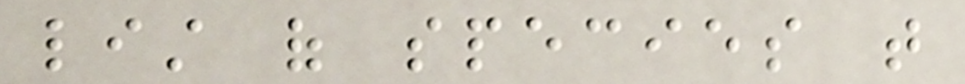list of species that
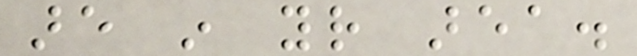are in your area.
